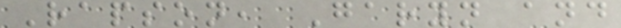Rapson, Garyn and
